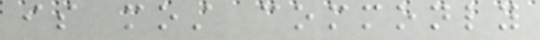is most commonly
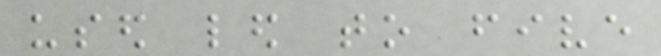used led to five
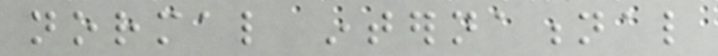normal international
